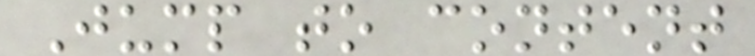Jump to content
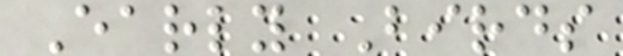Early Birds
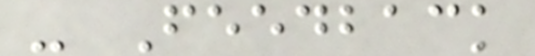- Feedback
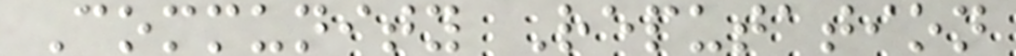Community Reputation
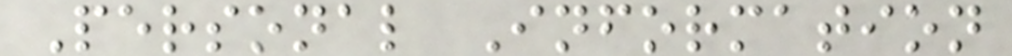Personal Information
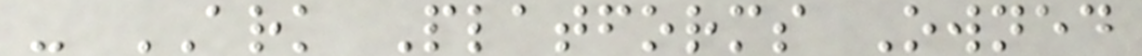- ARK Platforms Owned
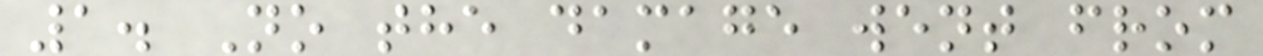1. No the damage went from
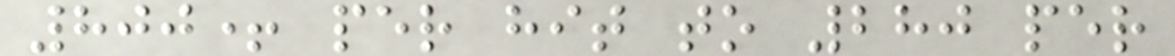800+ per hit to 280 per
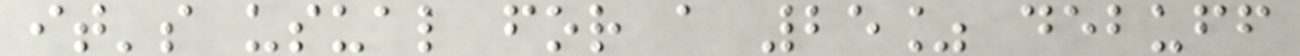it's usual for a 25% debuff
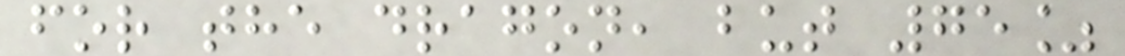for the dragon, but 75%
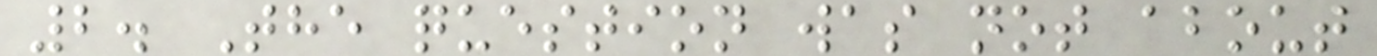2. The question was not about
